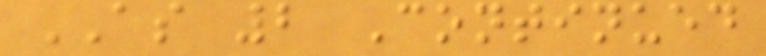AS 2 Continued
